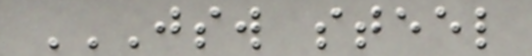JSW STEEL
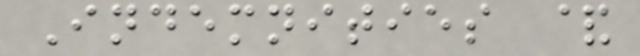Indemnities &
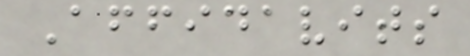Affidavits
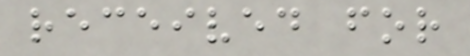received for
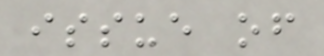issue of
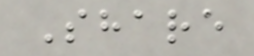Share
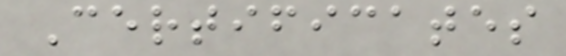Certificates
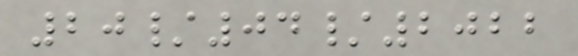20/04/2022
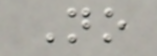No
